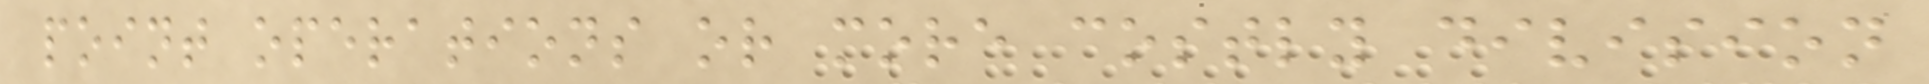point operations or more costly division
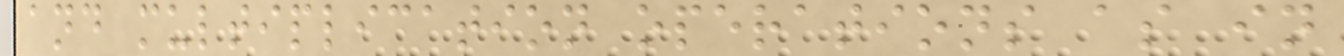and multiplication operations as in
